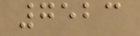7523
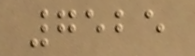7525
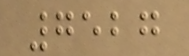7527
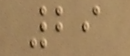29
